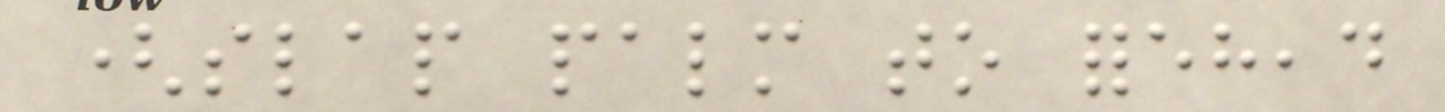(slap palm to forehead
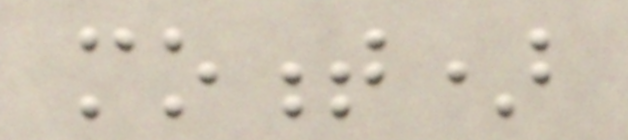moment)
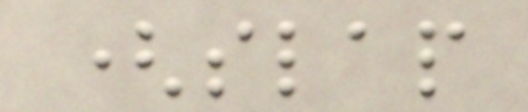(slap
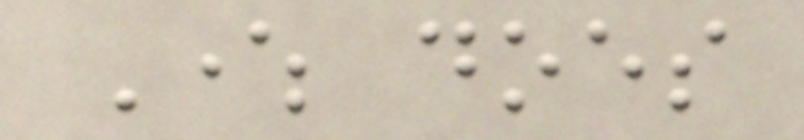Where does
